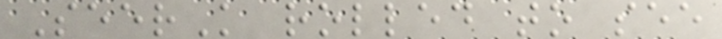SeerK rolled to see
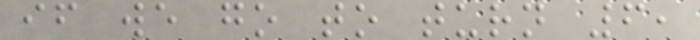if we go to turn 6,
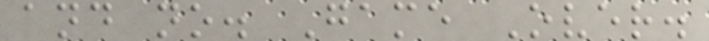and no. Game Over.
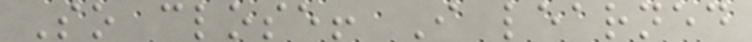So close! I learned
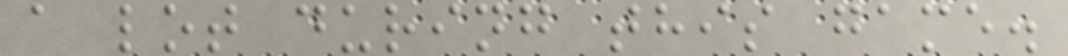a lot during this game.
